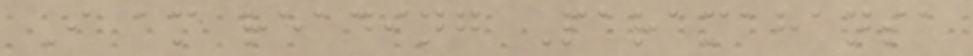I am reading Paramahansa
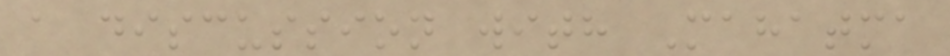a discussion with Mahatma
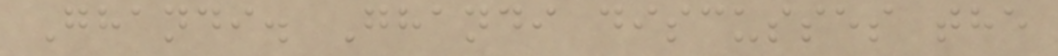Ghandi. Ghandi discusses the
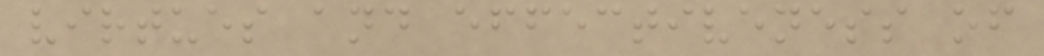virtues and effectiveness of
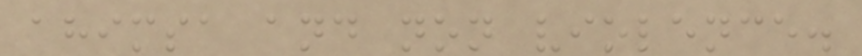ahimsa and non violence.
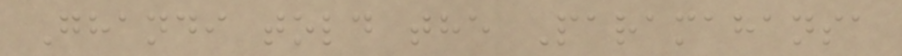Ghandi told the Paramahansa
